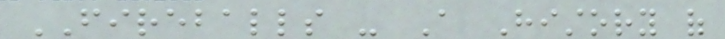FIREBALLS - A History of
